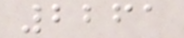2261
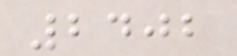2402
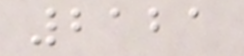2121
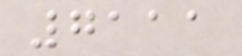7111
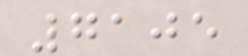7105
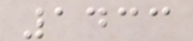1433
